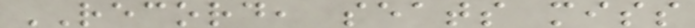RECORD, seats miss
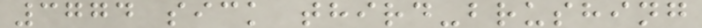3774 sick third-brushing
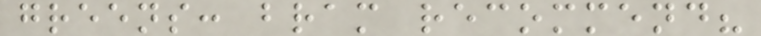greens: bram recommend?
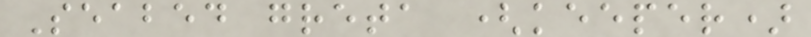Seabed greta (keeper)
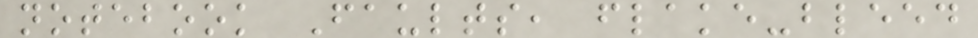notebook Faults, flake-bleed
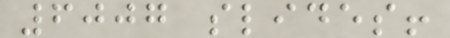6007 slides!
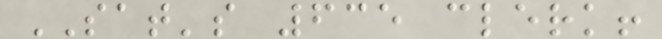SAT's 635 clerk!
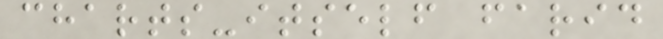charts-itself farid
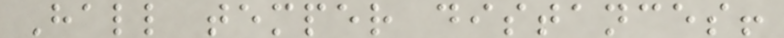Hall temper distances!
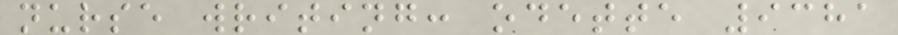nurse writing: odette 9381
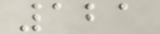121
